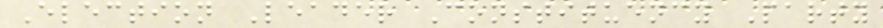Election Leader Constituency Party
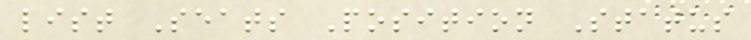list Seats Position Status
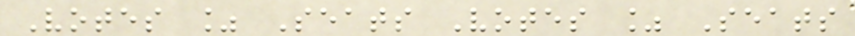Votes % Seats Votes % Seats
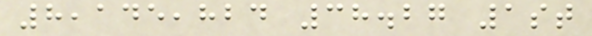8,145,824 38.27 1st
